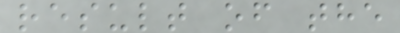result of the
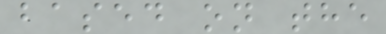based on the
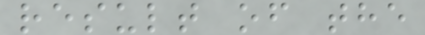result of the
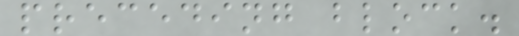preceding block.
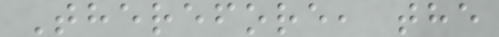Therefore, the
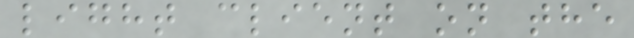light client on the
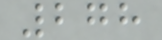278
